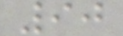90
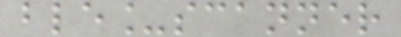ble_scanner
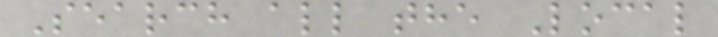Search all the Local
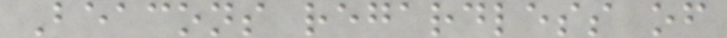Beacons regardless of
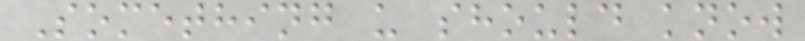Something u should know
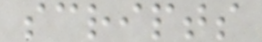scripts
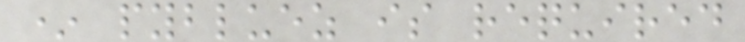* pybluez is required
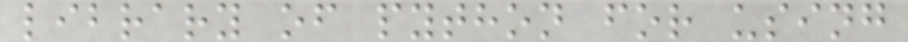library of python for using
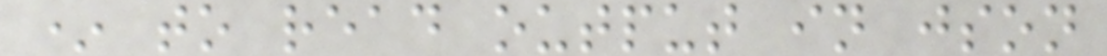* to read output in json
